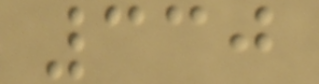330
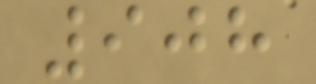908
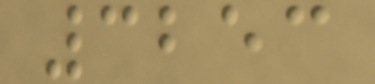3253
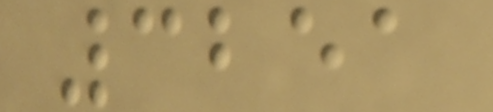3251
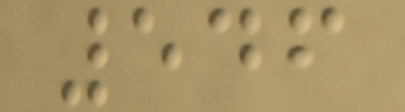546
